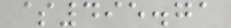$495.71
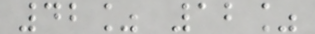42% 12%
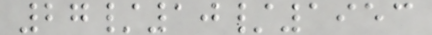27/10/1953
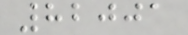82001
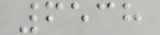6538
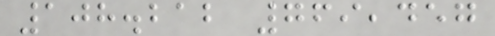108.212 769,457
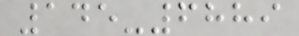145-6889
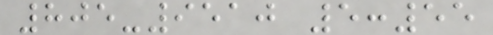805-9510 5:55
